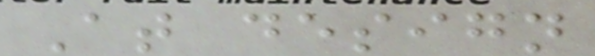At design
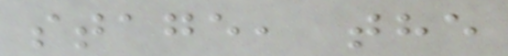stage, the
